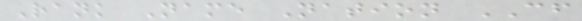Rank Name Nation CF
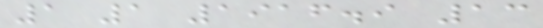1 1 1916.9 13
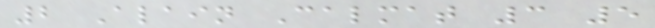2 Alain Calmat 3 5
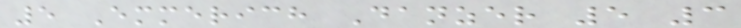5 Emmerich Danzer 5 3
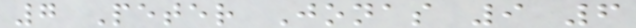7 Peter Jonas 9 6
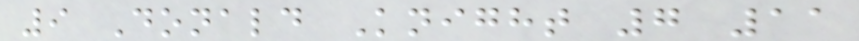9 Donald Knight 7 11
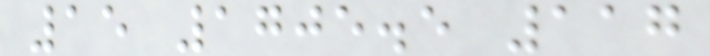15 1705.5 117
